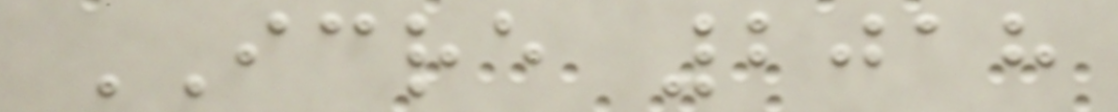ICRE 2018
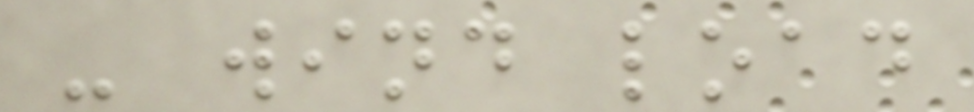- wind load
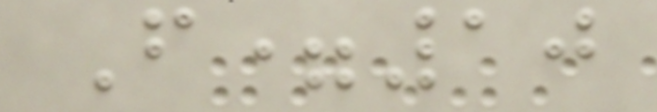F=10
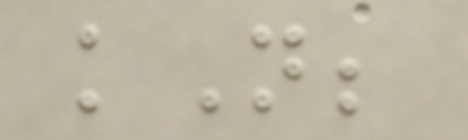kN;
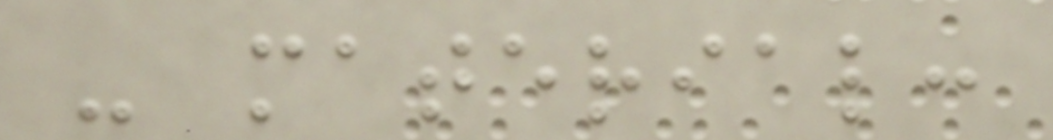- material:
